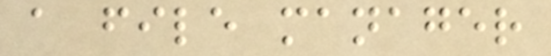a file manager
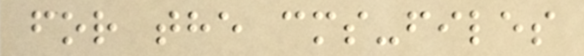for the cms-files
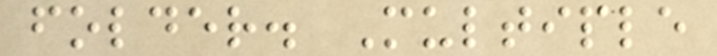folder. Multiple
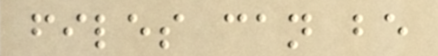files can be
